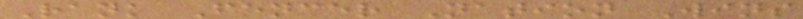Rank Fencer Nation Wins
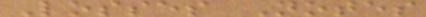Losses Notes
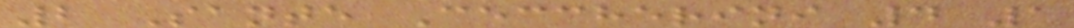2 Sante Ceccherini 4 1
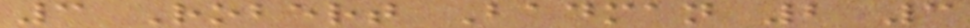3 Robert Badman 2 3
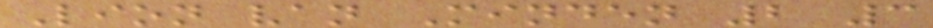Lion van Minden 2 3
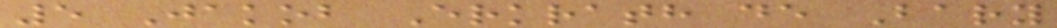5 Jakob Erkrath de Bary
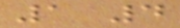1 4
